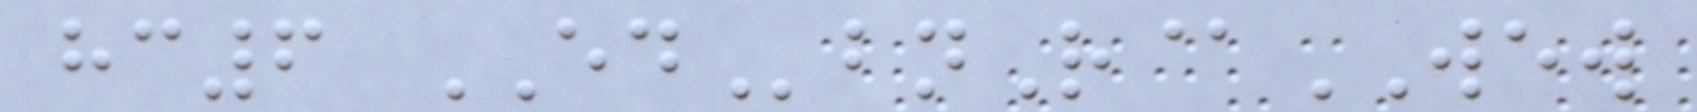hc6 EDbnR@WEW
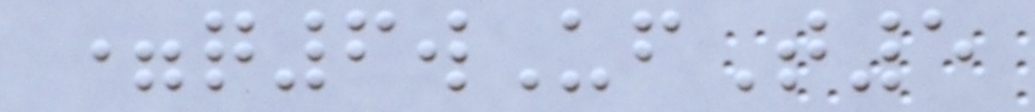=q6wUfT5
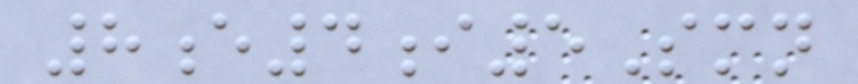8e4i5Smn
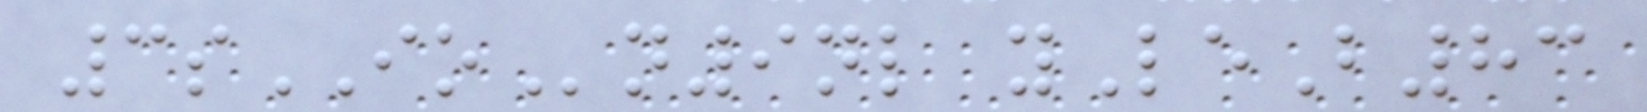3sIOn9nl yLeB83
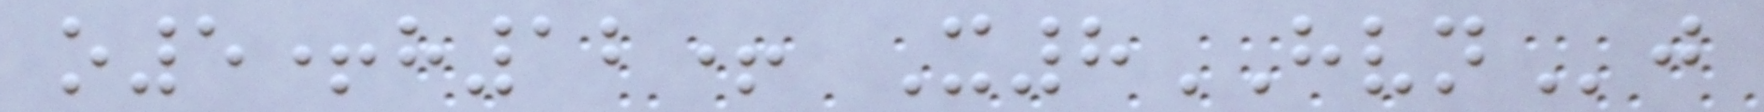o5+h12+ X8HVNj
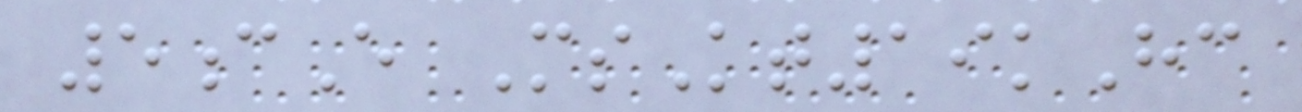5cE MsKt19kHc
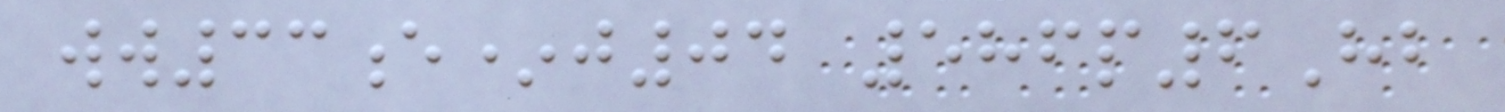ww33e*j04 586p6Hb
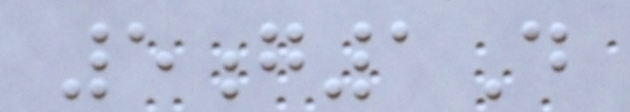5g1D
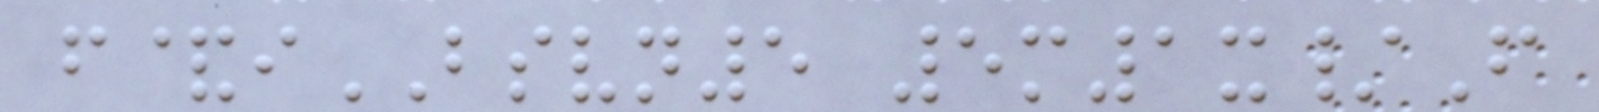f&iBSVN5 5m1x/F
